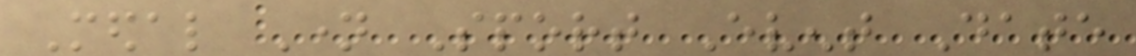Medal Name Sport Event Date
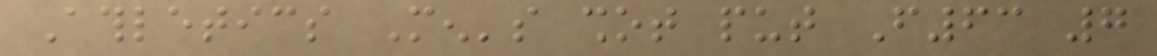Athletics Men's shot put F63 7
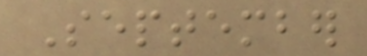September
